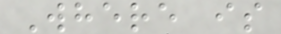Where is
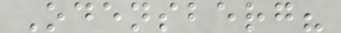Odensberg?
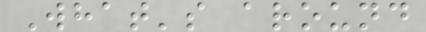What's around
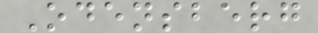Odensberg
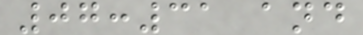07:31 and
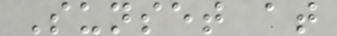Sunset at
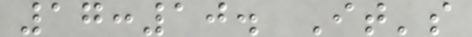17:10. It's
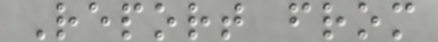Report from
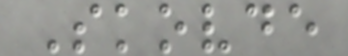Skovde
